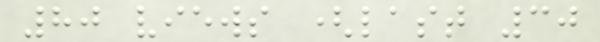80 views (last 30
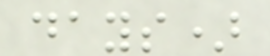days)
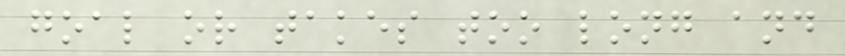goal or takes too long and
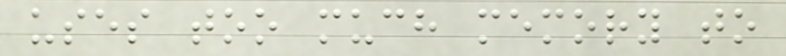uses too much memory to
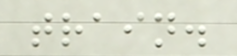train.
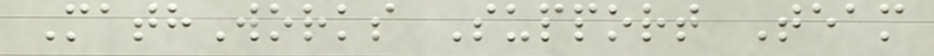MathWorks Support Team
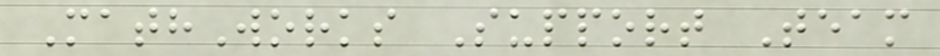MathWorks Support Team
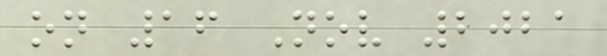on 16 Nov 2021
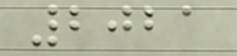2021
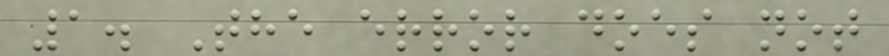1. The error does not
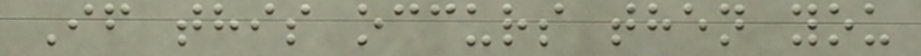If this occurs then you
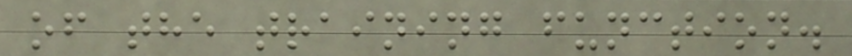of the training function.
